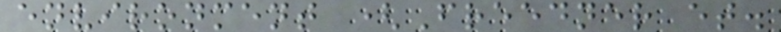environment (Freedner et.
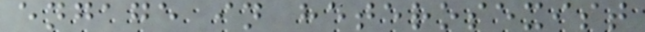engage in heterosexist
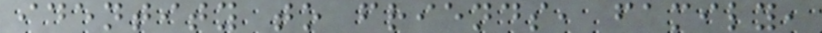identity to friends, family,
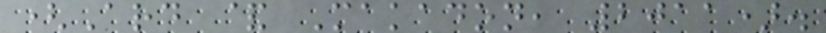(Ard & Makadon, 2011).
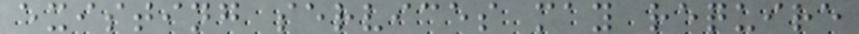existing services may require
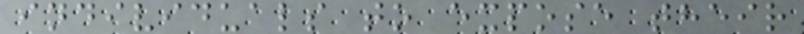individuals to expose their
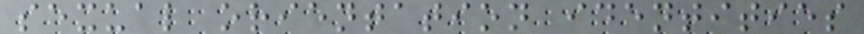sexual orientation identities
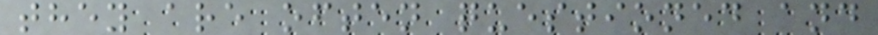they are often questioned and
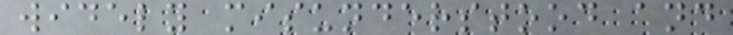widely misunderstood and
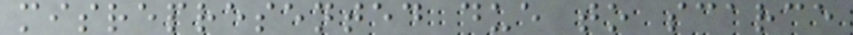misrepresented due to scarce
